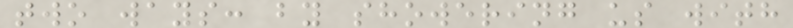two ways: by showering us with
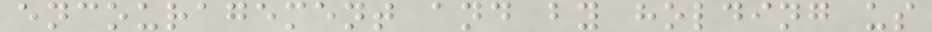encouragement and by holding us
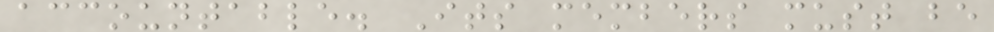accountable. Its members must be
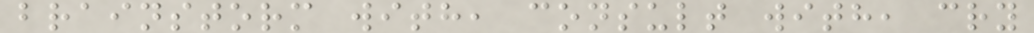brainstorm with, consult with, cry
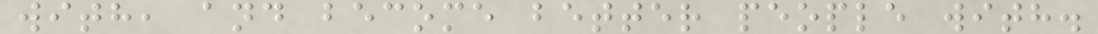with, and become better people with.
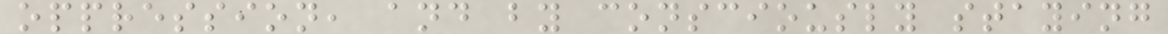oppression, and by consciously staying
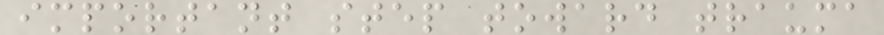important step toward trauma
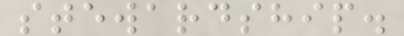stewardship.
